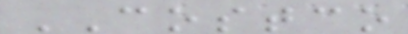COSTCO
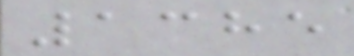1385
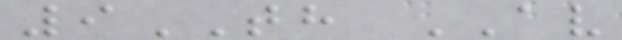9TH AV
